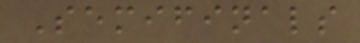Semifinals
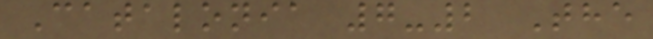Catalonia 7-2 The
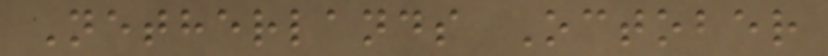Netherlands October
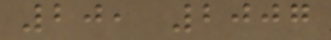20, 2007
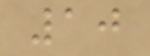10
